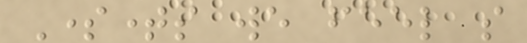Sometimes we feel so
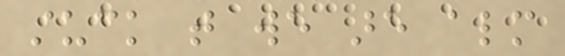stuck that we are almost
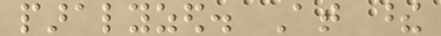paralyzed. At these
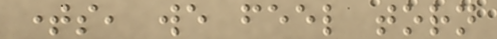times, we feel torn
